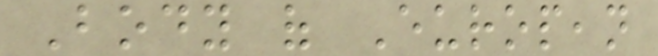Body of European
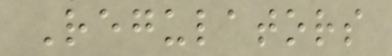Regulators
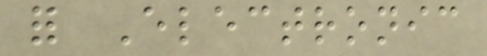for Electronic
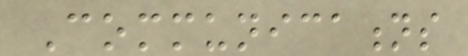Communications
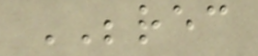BEREC
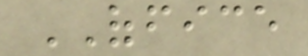OFFICE
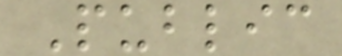Public
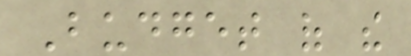Budget of the
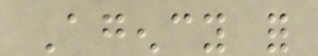Agency for
